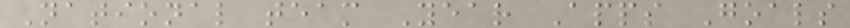National team Year Apps Goals
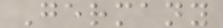Germany
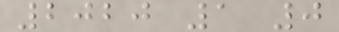2020 1 0
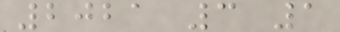2021 3 1
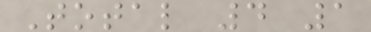Total 4 1
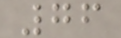76
